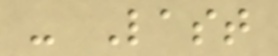- Last
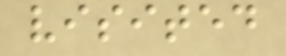visited
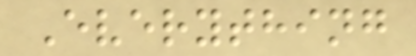Everything
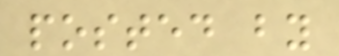posted by
